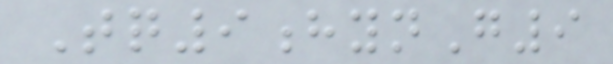Tq9hynG9
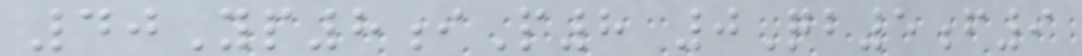40Yp8iP8 0Qb5f9
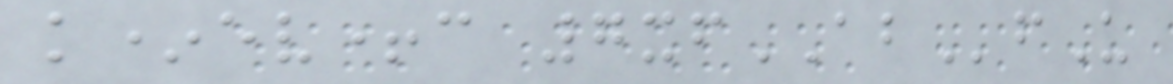k*ev+c 7xfABfU
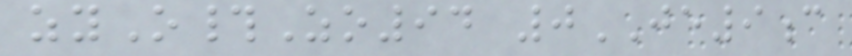zyO#Zo94 0JE9c
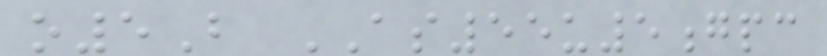o5B AS55u5gpc
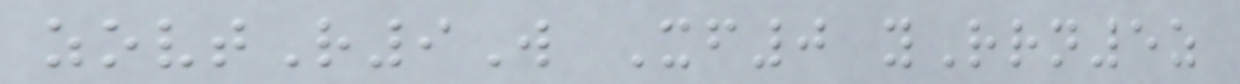zovtR9W Xf0 yRrn5z
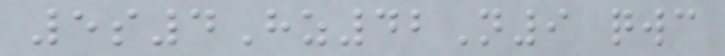5s4Hz42N9 qwc
